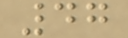47
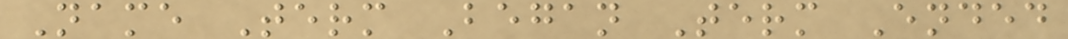Name Term Began Term Ended
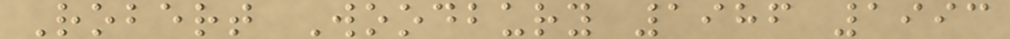Robert Woodbury 1986 1993
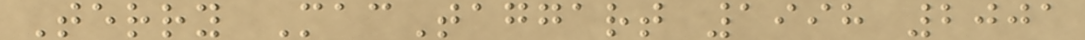Terry MacTaggart 1998 2001
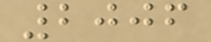2006
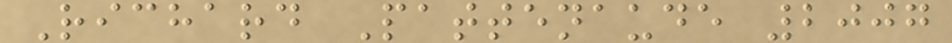Richard Pattenaude 2007
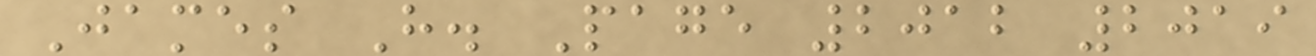James H. Page 2012 2019
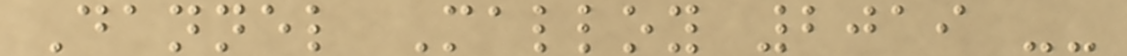Dannel Malloy 2019 --
